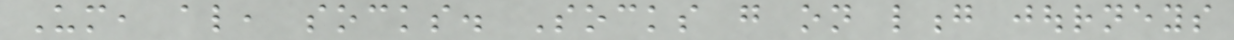Um, also, socks. Socks go on long journeys
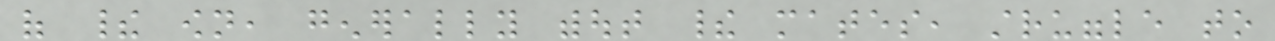of their own, generally without their mates, struggle to
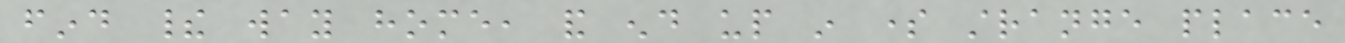find their way home, and end up in some strange place
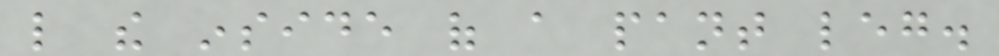like the inside of a pant leg.
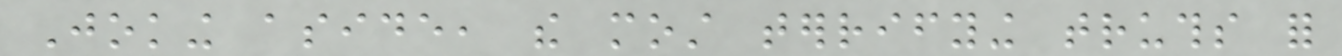Joking aside, the most terrifying truths for
